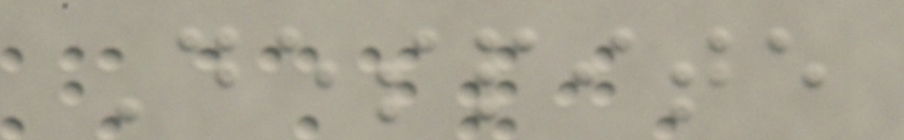Despite
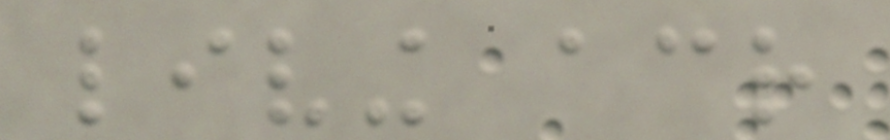living across
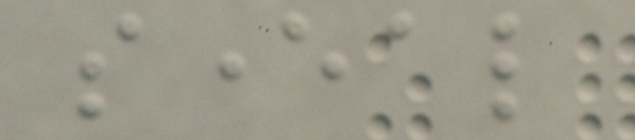several
